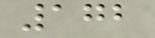172
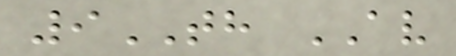9TH AV
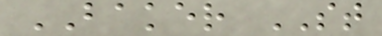BAKER ST
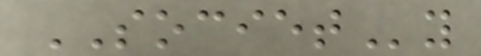SOCIETy
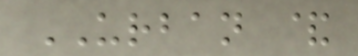URBAN &
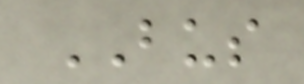BUS
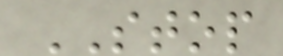STOP
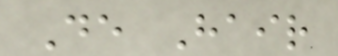De Hair
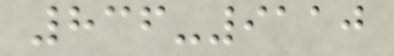836-9110
